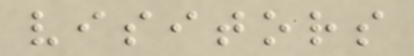visitors
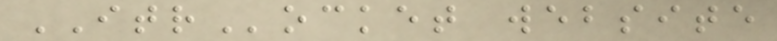ITRocket website
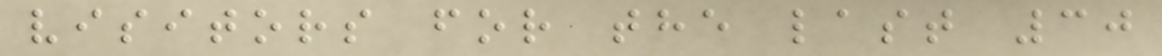visitors for the last 30
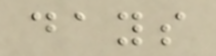days
